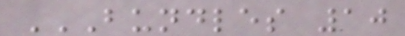BUNDLES 10
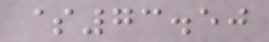$73.50
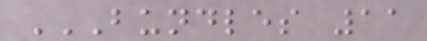BUNDLES 11
